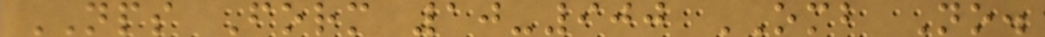NPS Form 10-900 OMB No.
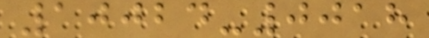10024-0018
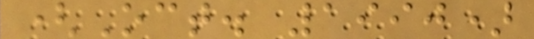(Oct. 1990)
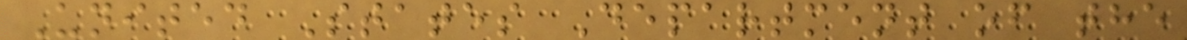United States Department of the
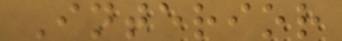Interior
